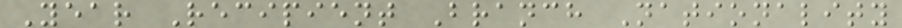Year Recipient Branch Nationality
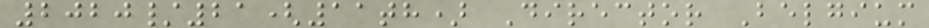2020/21(11th) Director Belgium
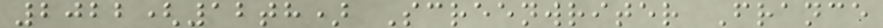2022(12th) Screenwriter France
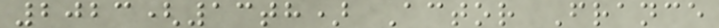2023(13th) Actor France
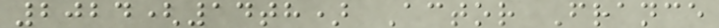2024(14th) Actor France
